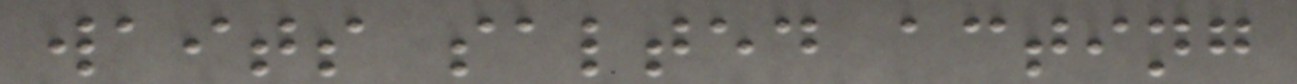waits salted acting
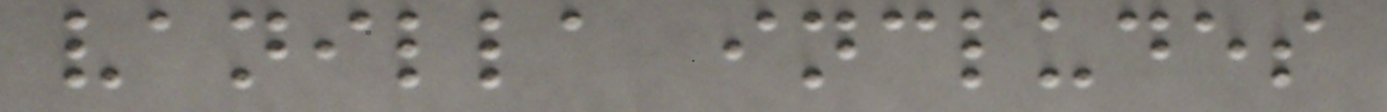vanilla includes
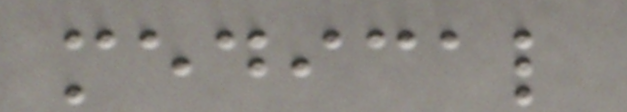medical
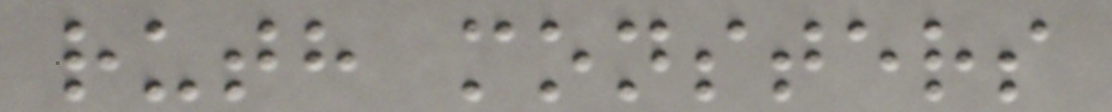ruth monsters
